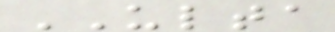ULTA
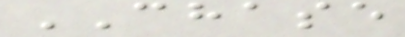CHASE
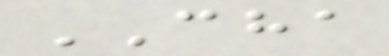CHA
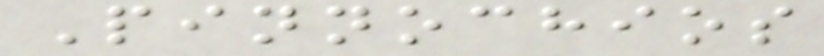Pinnochios
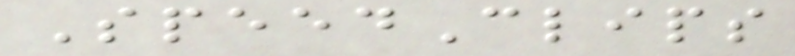SpeedClips
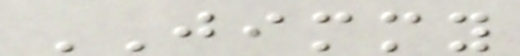JIMMY
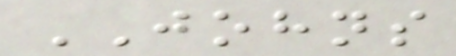JOHNS
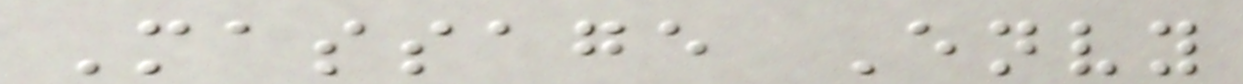Massage Envy
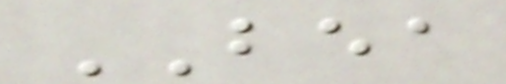BEA
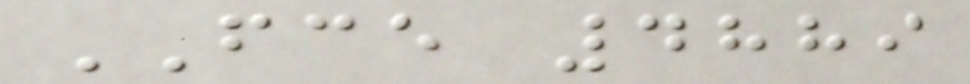FCE 4889
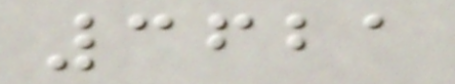3621
